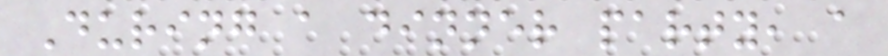During a dinner party, a
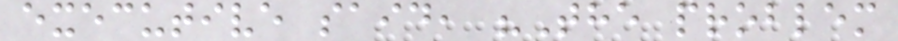executive said, "The problem
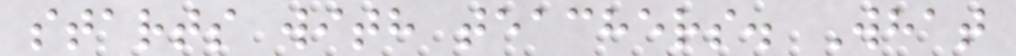starts with teachers. What
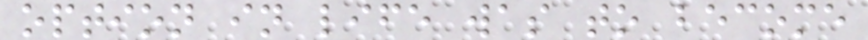option in life was to become
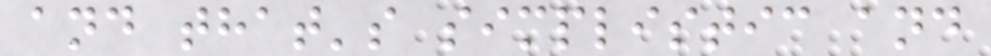and that's simplistic and
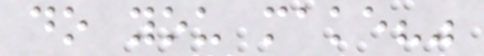do you make?"
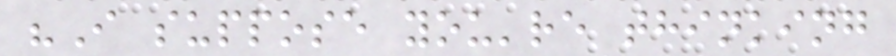"I suppose you're thinking
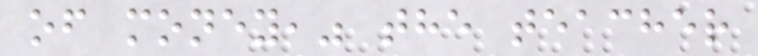of money," the teacher
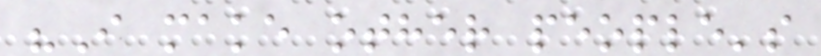"I make other people's
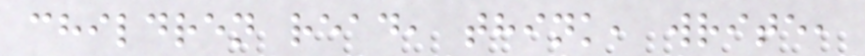children read, think, write,
